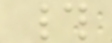#
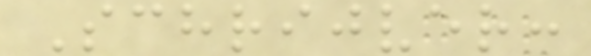Schrijver:
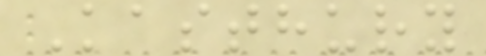Kasthury
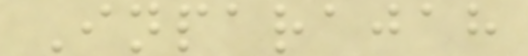Inparajah
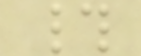#
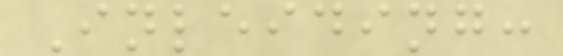Inleiding:
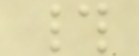#
